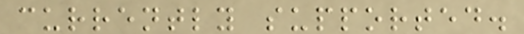currently supported.
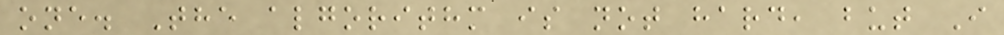one. The algorithm is not hard, but I
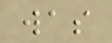was
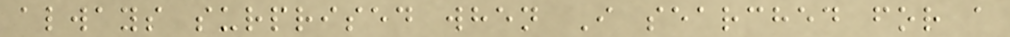always surprised when I searched for a
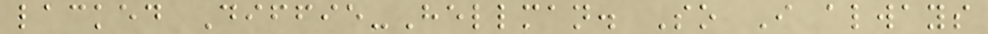lacked Diffie-Hellman. So I always
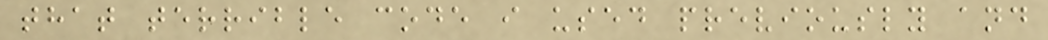that terrible code i used previously and
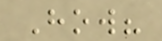How?
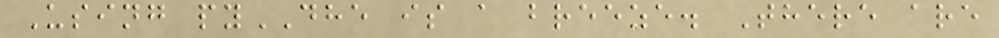Using pyDHE is a breeze. There are
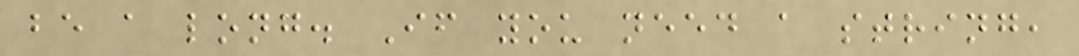be a long. If you need a string,
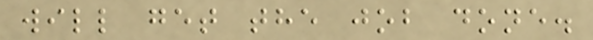will get the job done.
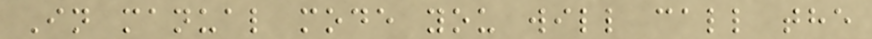In manual mode you will call the
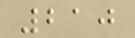210
